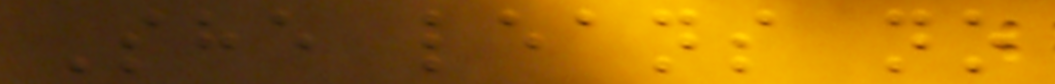She leans no
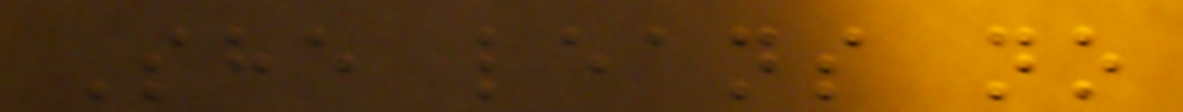She leans no
